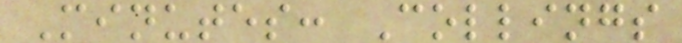Minutes: Collings
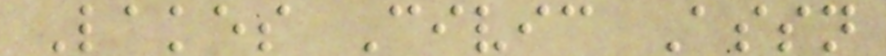Lakes Civic Assn
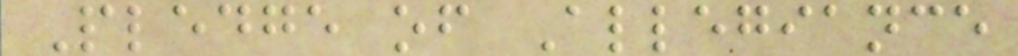Pledge of Allegiance
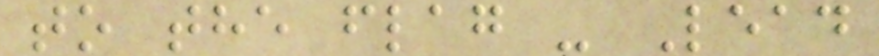to the flag - Lead
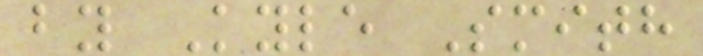by Kyle Smith
